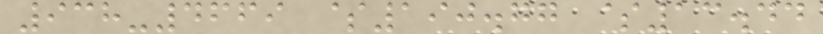938-4669 $190.77 $13.44
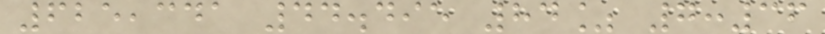625,341 44.495 84% 7:36
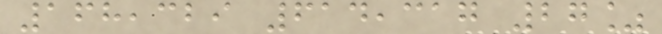168,329 614,317 27%
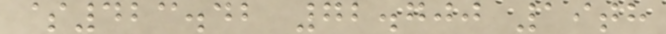$423.42 72.700 19th
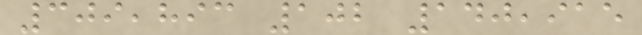309,893 102 140,915
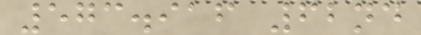573.916 62nd
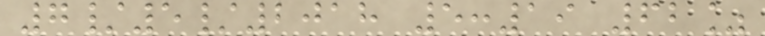7/5/2018 5:19 62%
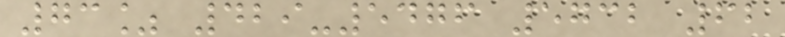73% 429-5476 5732 62
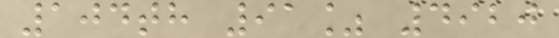104th 91% 4920
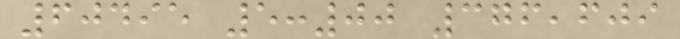60495 5:00 376,609
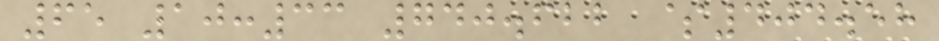65 10:33 740.622 $404.58
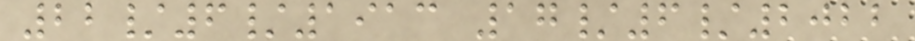22/6/1913 17/6/2022
